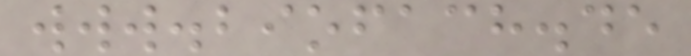www.biofach.de
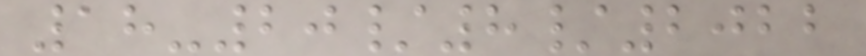18-20/8/2022
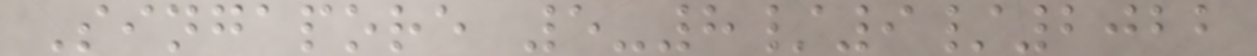Singapore 5-8/9/2022
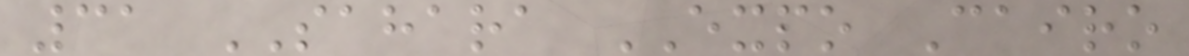31 SAHARA EXPO Cairo
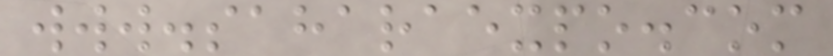www.saharaexpo.com
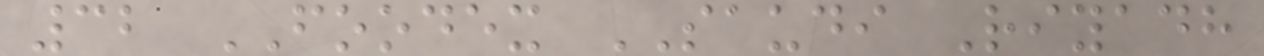32 FOODEX SAUDI Riyadh
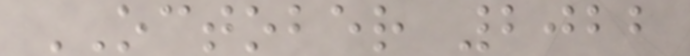OCTOBER 2022
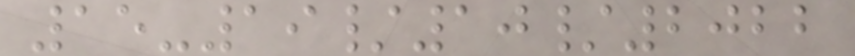15-19/10/2022
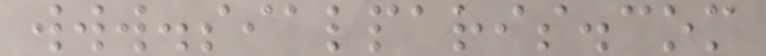www.sialparis.com
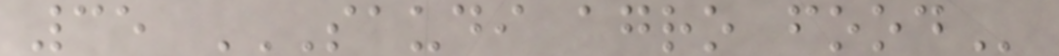35 SAUDI AGRO FOOD
